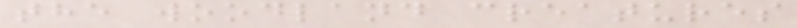the woodland creatures
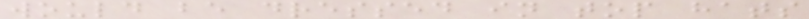would be dressed in top hats
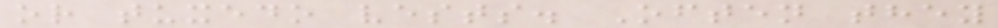or tuxedo vests. Often they
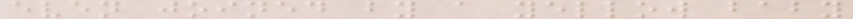even joined by a yellow baby
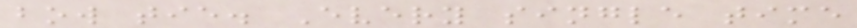bow tie. Every single time
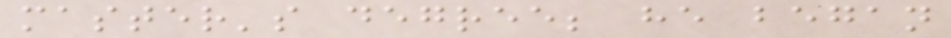master's degree; he began
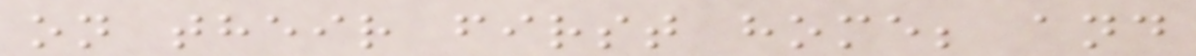on their first home; and
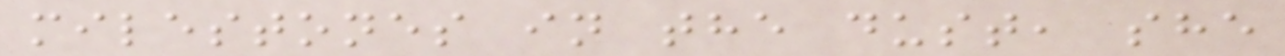milestones in the dust, she
